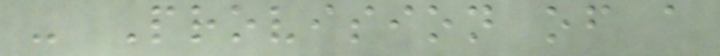- Provision of a
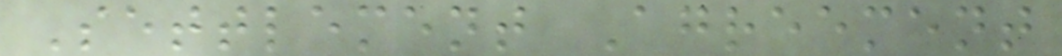Settlement Agreement
